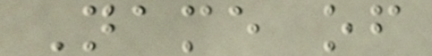Name of
